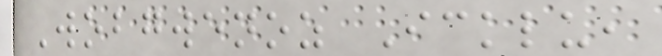Wobgwenoz Icklu,
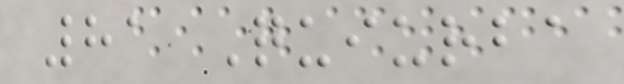81 Quiurba
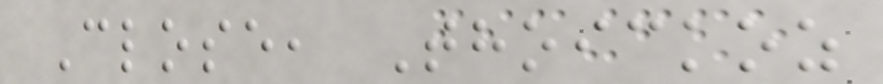Close, Thoickoz
